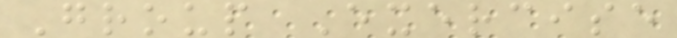Group Exercise
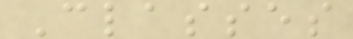Classes
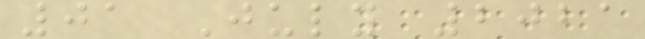01 July 2021
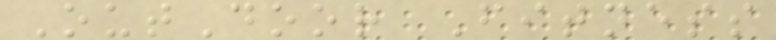OutDoor Fitness
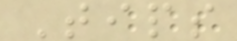Tips
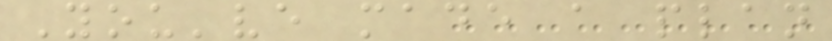You've made a plan
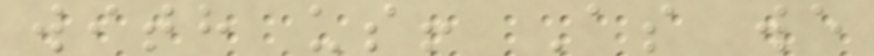with us! As we
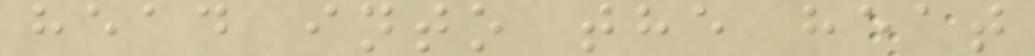head into the heat
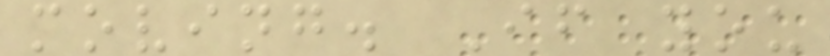moving. If you
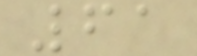61
